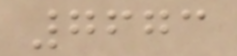7673
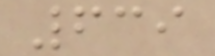639
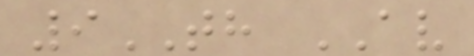9TH AV
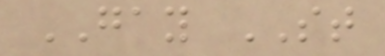GAY ST
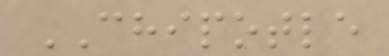CHIPOTLE
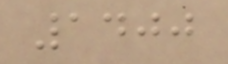1400
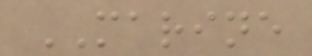MARINE
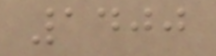1400
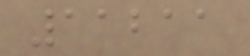11211
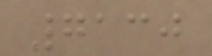7130
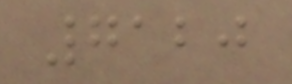7120
